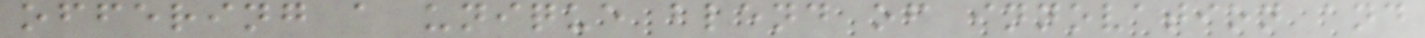offering a unique blend of innovation and
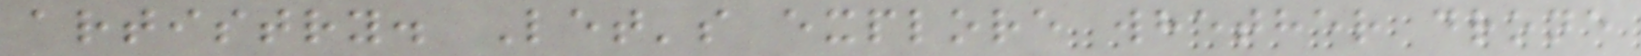artistry. Let's explore whether drone
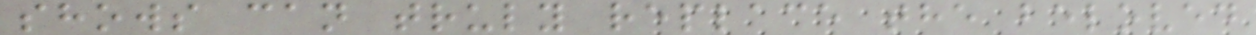shows can truly replace the beloved
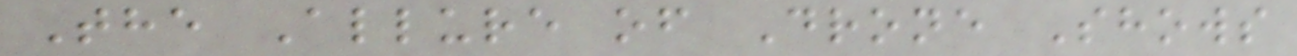The Allure of Drone Shows
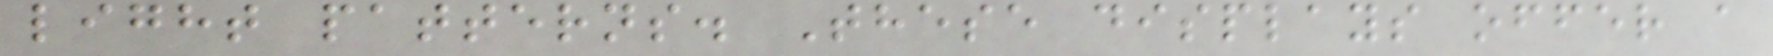light patterns. These displays offer a
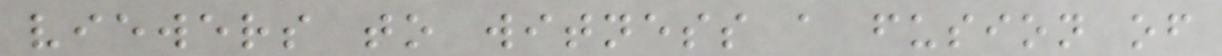viewers to witness a fusion of
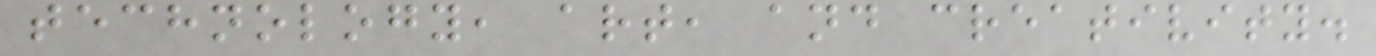technology, art, and creativity.
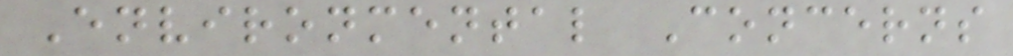Environmental Concerns
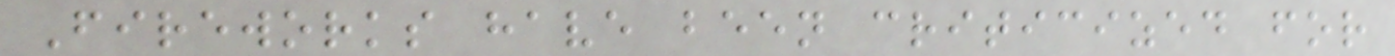Fireworks have been criticized for
